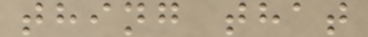thing that
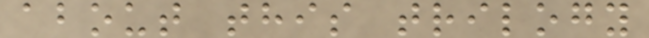about this trilogy
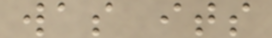was its
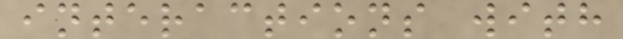interactions with
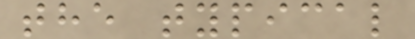the typical
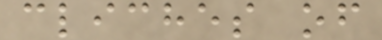cliches of
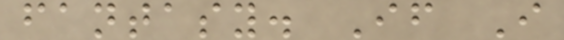fantasy. If I
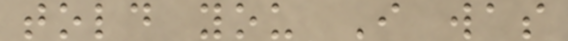told you I was
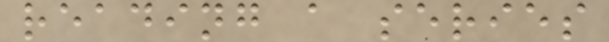reading a series
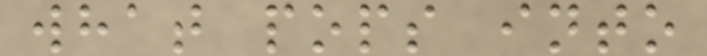what pops into
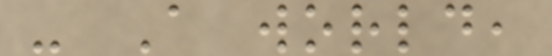- A world,
